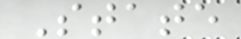State
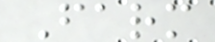Farm
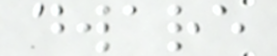dware
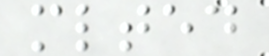mlted
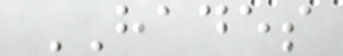HADES
